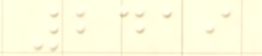2419
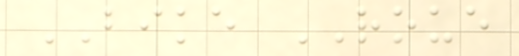BIKE ROUE
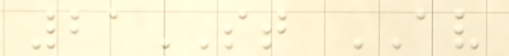21ST AV
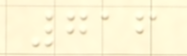716
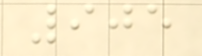905
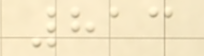813
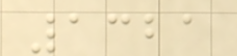1321
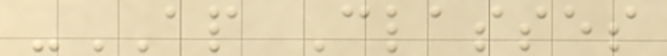-AP Classes
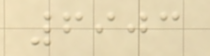6903
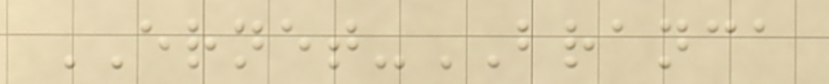ERNET-BRANCA
